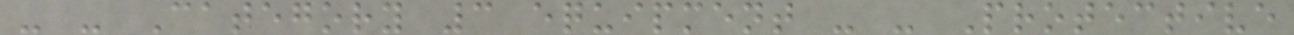- - Category 3 equipment - - Protective
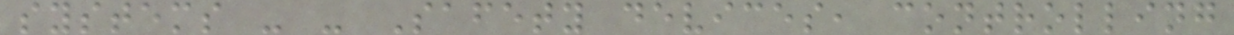systems - - Safety devices, controlling
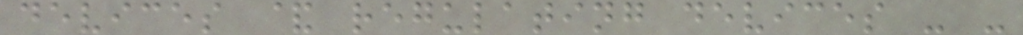devices & regulating devices - -
